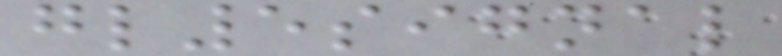gl5signal
